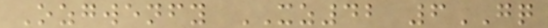Ozgwenfy XZ42 6GQ
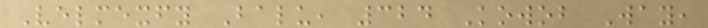Velmexfy Balu, 324 Kowob Way,
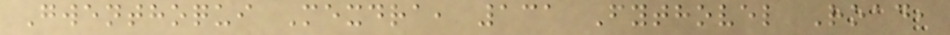Gwenthoqui Mexdra, 131 Fythovel Road,
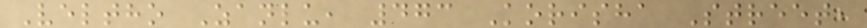Veltho Zanlu, 473 Korisha Street,
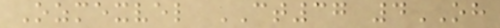Ozmexvel CT37 4OH
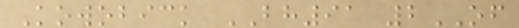Kowobick BH91 2OF
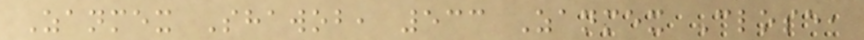Zanmex Shawob, 533 Zanmex Close,
